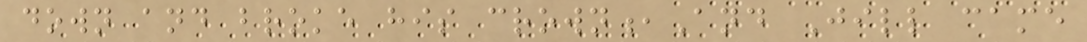down and broke his crown,And Jill came
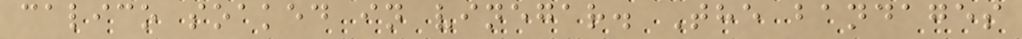calico soaked in vinegar. The bandages
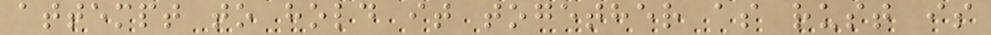attempt to hold it together as rust is
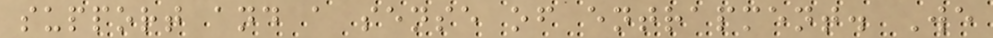support and a sense of entrapment. We
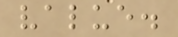value.
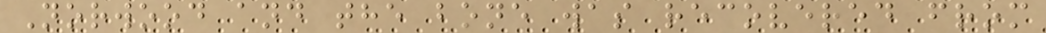Norwood and the bone was recovered from
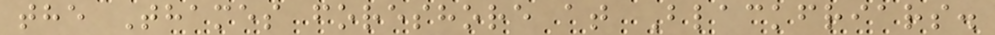the Thames foreshore at Blackfriars.
